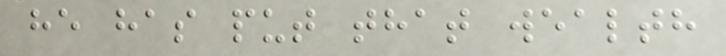he has put that wealth
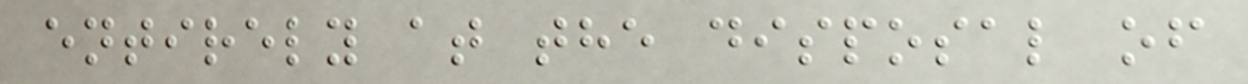entirely at the disposal of
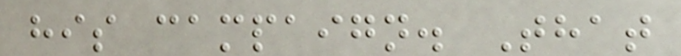his campaign. That
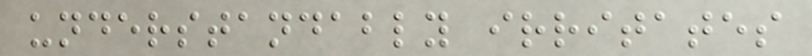understandably irritates
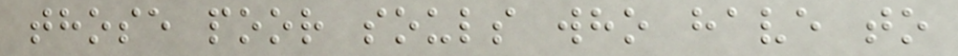those poor souls who have to
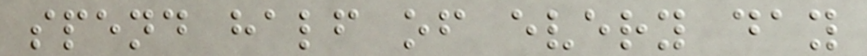spend half of every day
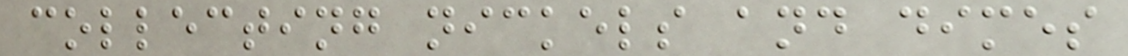collecting nickels and dimes
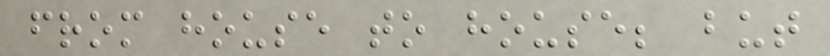from house to house; but
